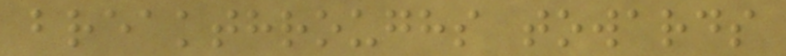breakthroughs towards
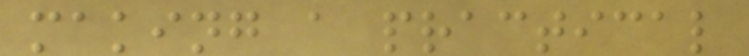making a practical
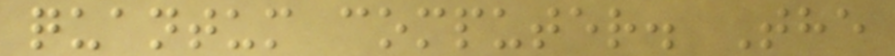quantum computer. The
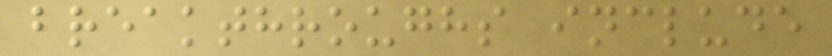breakthroughs include
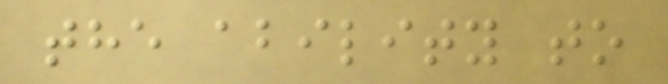the ability to
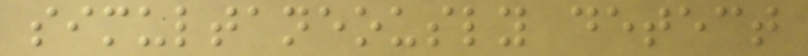simultaneously detect
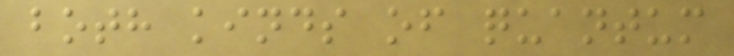both kinds of quantum
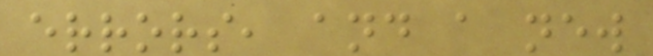errors, and a new
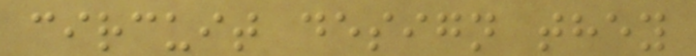circuit design they
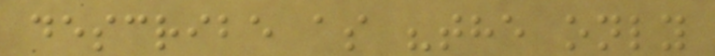describe as "the only
